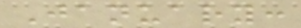January:
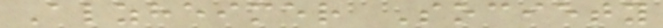Alzheimer Society
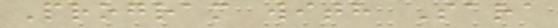Program with Sara
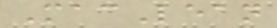MacLean
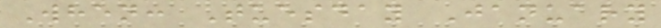When: Tuesday January
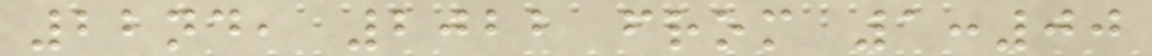22nd, 2022 from 1:00
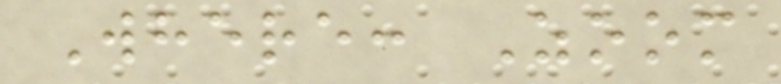Where: Zoom
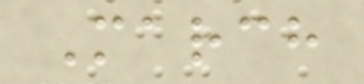March
